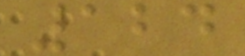124
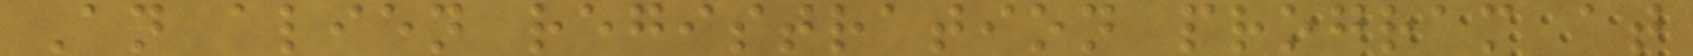An alien registration program at
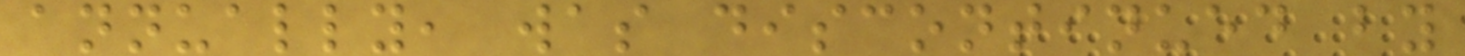annually, was discontinued by
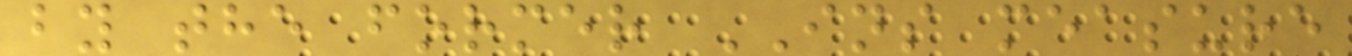by the former INS measure
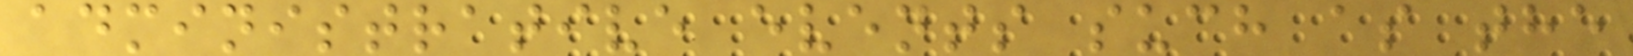administrative events such as the
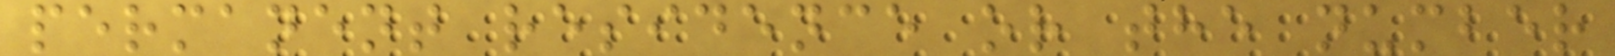permanent residence or the number
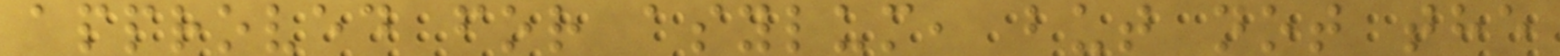approved for asylum, but not the
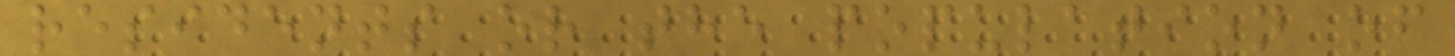residents or the population of
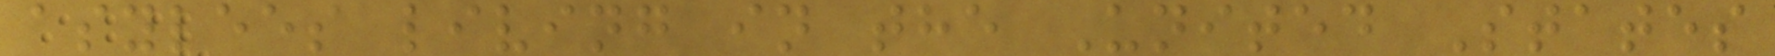asylees living in the United States
